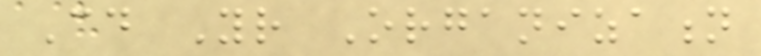Could Your Organization
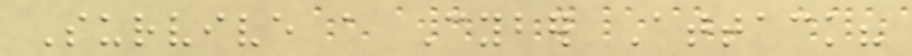Survive a Cyber Attack?
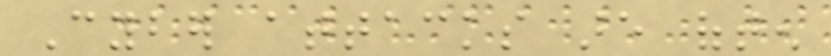Cyber attacks are often
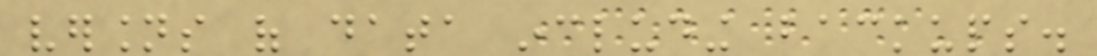versions of data including backups.
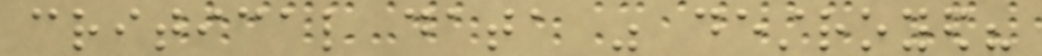critical data was destroyed?
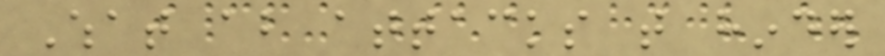What about attacks that hinder
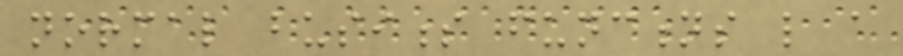normal business functions like a
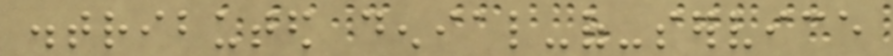distributed denial-of-service
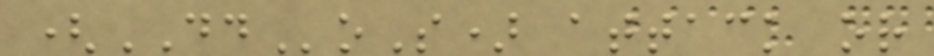(DDoS) attack or
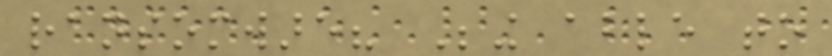ransomware? Being able to
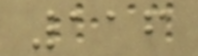116
